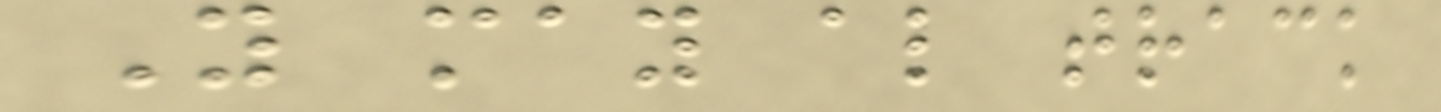You may also track
